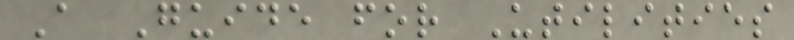A Guide for Utilities
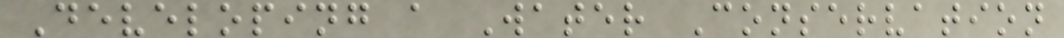Developing a Water Conservation
